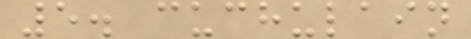5. cuchulain
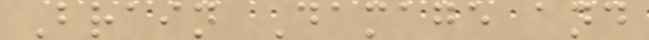Brain Damage and
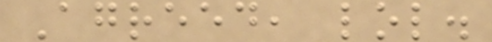Agreed, lol.
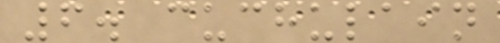6. cuchulain
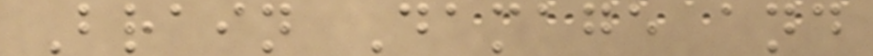Brain Damage and
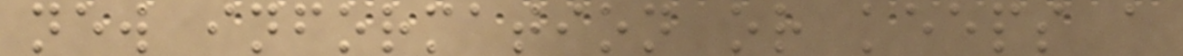new information or keeps a
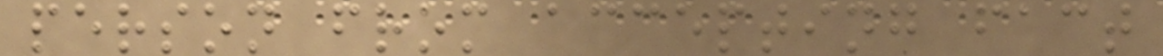person from accepting fact
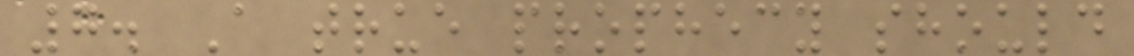7. A true prophecy should
